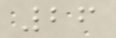26
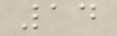14
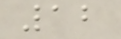12
